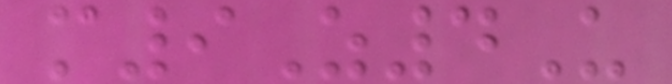m9Z4U
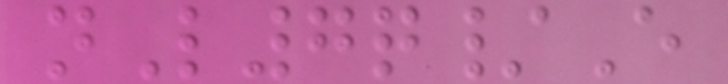nL7q/E
